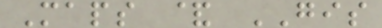Maps & GIS
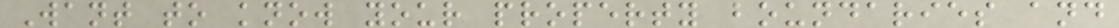Want to know your property boundaries and
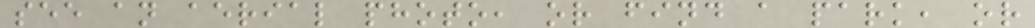see an aerial photo, or find a park, or
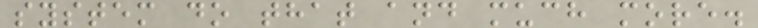system do that and much more.
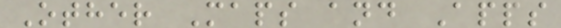Other Maps and Apps
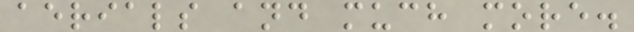aerials and much more.
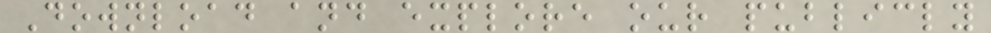Download and explore our publicly
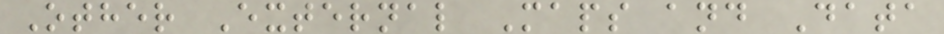Other External Maps and Data
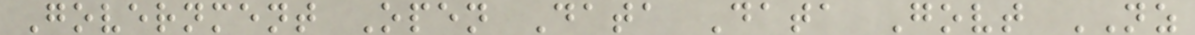Government Open Data Data Govt NZ
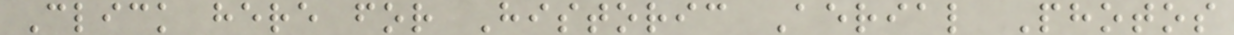Click here for Historic Aerial Photos
